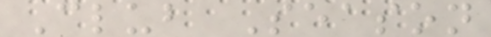Club Season
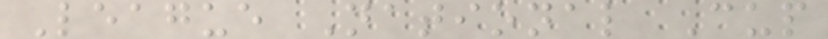League National Cup
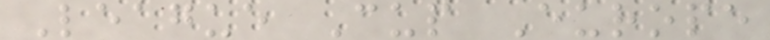League Cup Europe
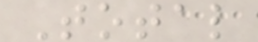Total
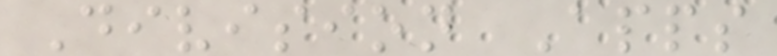Division Apps
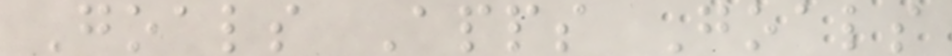Goals Apps Goals
